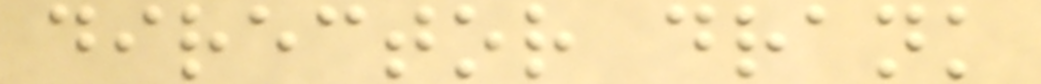director drank
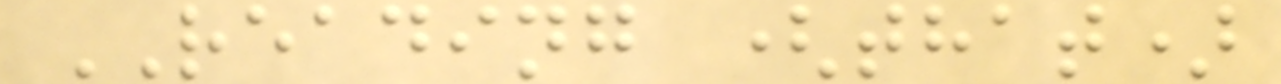READING (that)
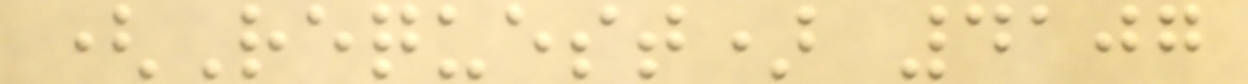(Request) 4107
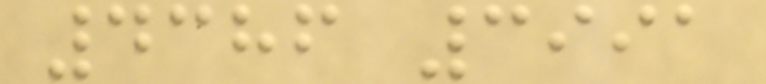4386 3991
